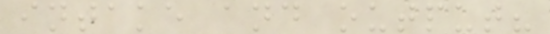intake and output?
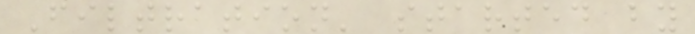Filtration' started by
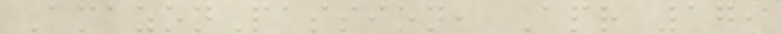AmazonPassion, Apr 17,
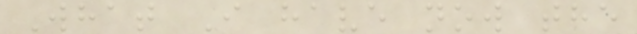What I have now the
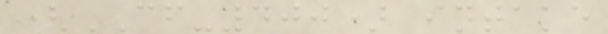(CF-400) intake
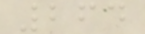264
